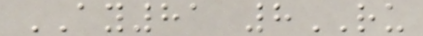AY81 8RU
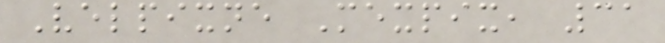Velpixne Mexpix, 31
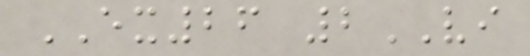EX26 2VI
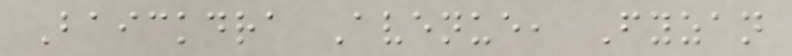Baickdra Avenue, Fyzan
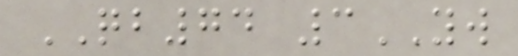QB74 3YW
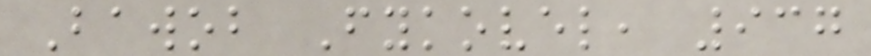Bawob Fykovel, 937
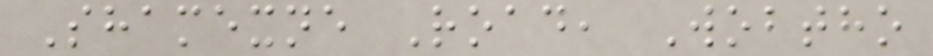Shamexne Road, Wobtho
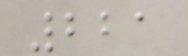221
